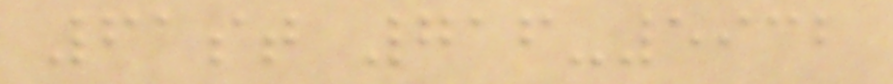61st 716-5932
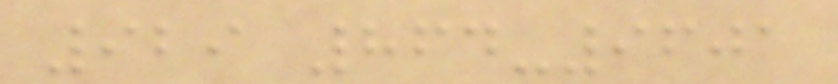929 864-9601
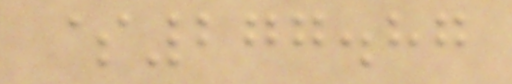$277.87
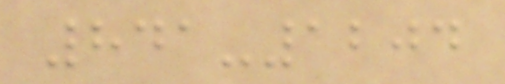841-1204
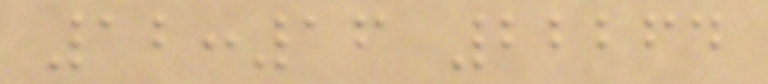12:16 22264
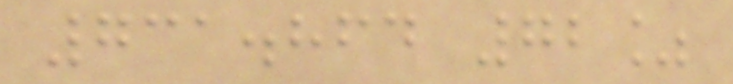731.864 72%
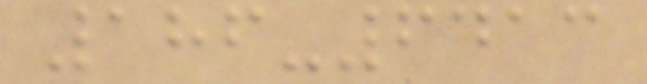186-6413
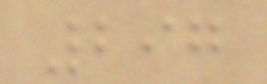297
